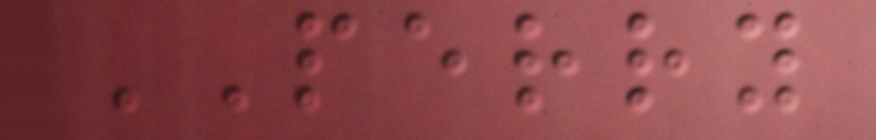PERRY
